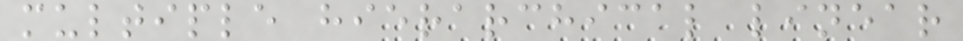multiple hierarchical linear
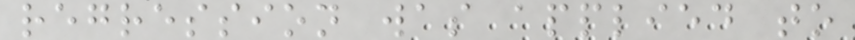regression was applied to
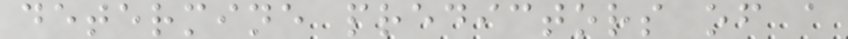determine predictors of a
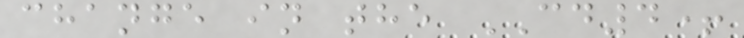change in the CD4+
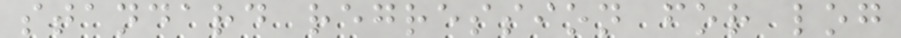standard regression for log
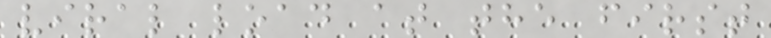viral load at the first
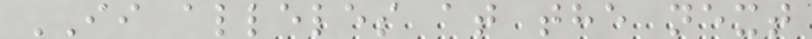II alleles at the next
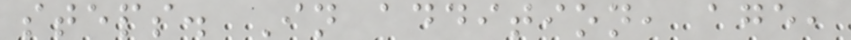steps. In addition, age,
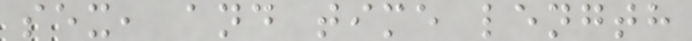sex, and time length
